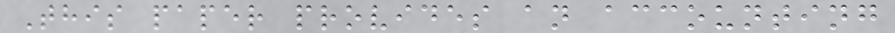This paper provides an accounting
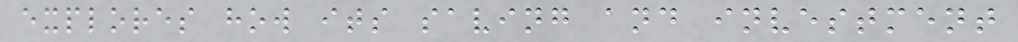explores how its saving and investment
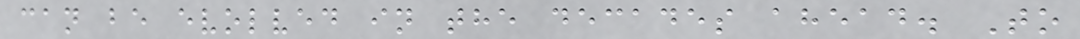can be evolved in the decades ahead. To
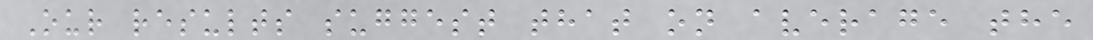Our results suggest that on average the
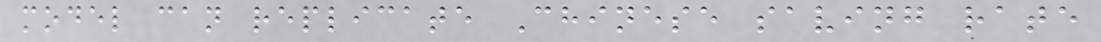model can replicate Chinese saving rate
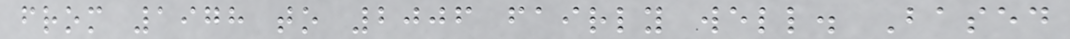from 1978 to 2006 fairly well. Based
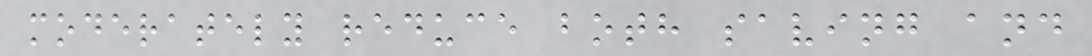moderately reduce both saving and
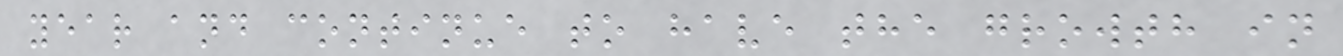year and continue to have the growth in
